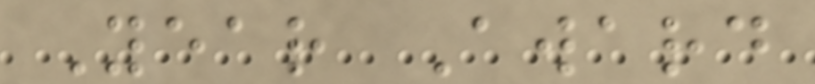Year Award
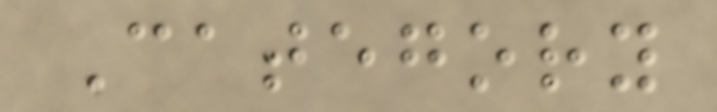Category
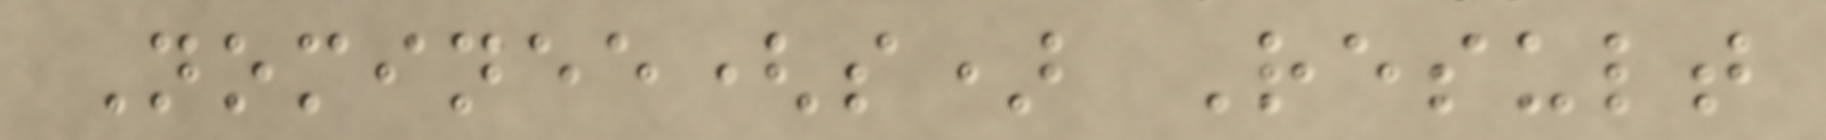Nominee(s) Result
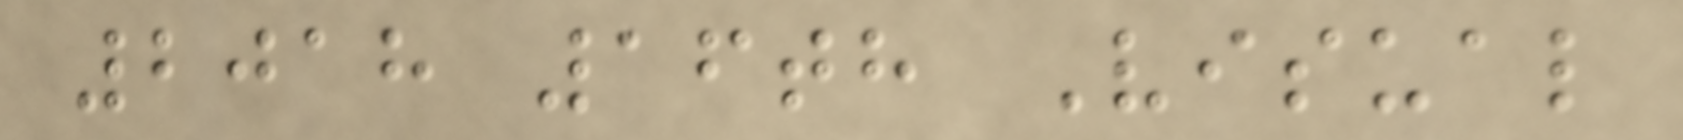2018 16th Visual
